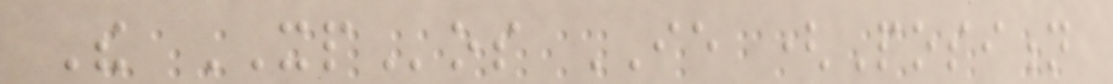The XPos IE (Position
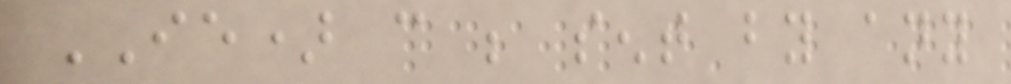IE) can be sent by any
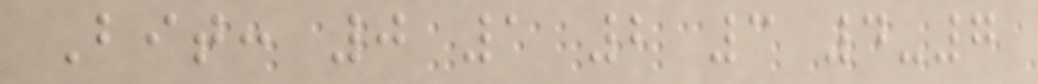Bit: 0 1 2 3 4-7
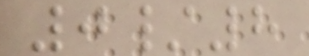0/8
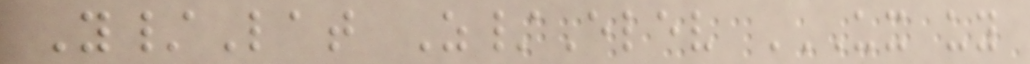Y/Lat Z/Elev UX UY
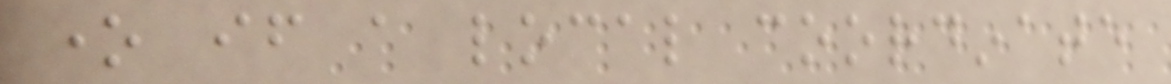one if a local coordinate
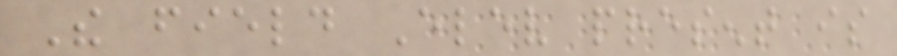The field Elev present is
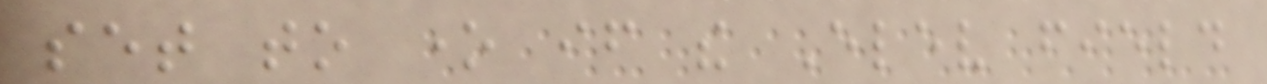set to one if the Elev field
